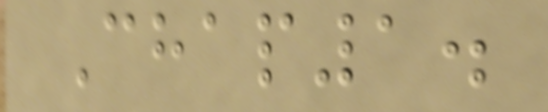Chap1.
